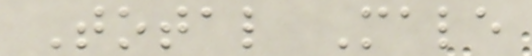Total Male
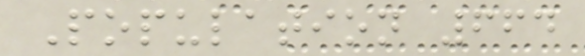Population 664
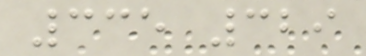335 329
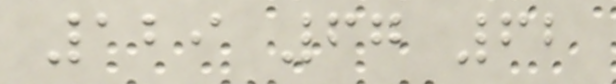129 67 62
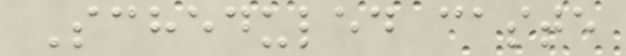Scheduled caste
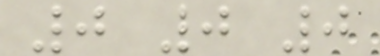0 0 0
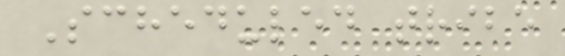Scheduled tribe
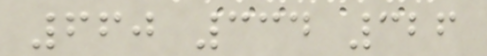660 334 326
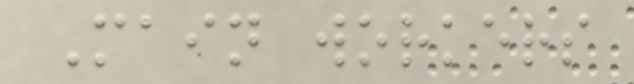Main workers
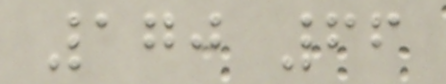170 66
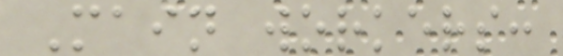Main workers:
